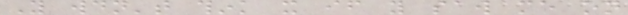You wouldn't think it if you saw me on
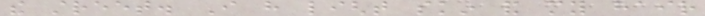the street. I have light skin and my hair
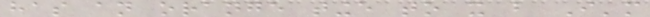has an orange tinge to it but I'm
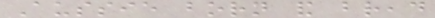Aussie born and bread
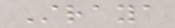Straya
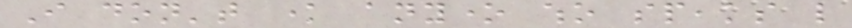I don't know anyone who speaks like
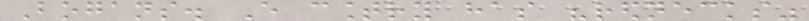Bogans. Every country has "rednecks"
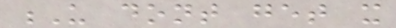U dont get it
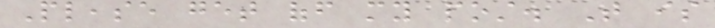Please get off my post. That is
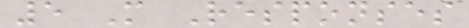5 More Responses
